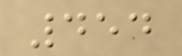454
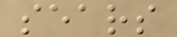sears
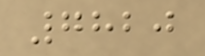7820
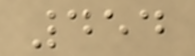454
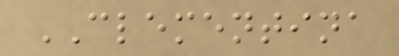CLEMENTINA
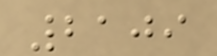2109
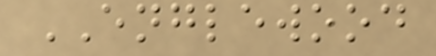ENGLEWOOD
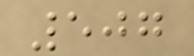507
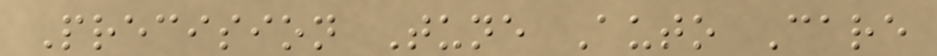Precision Tune Auto Care
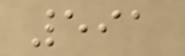591
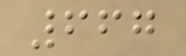667
